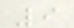9
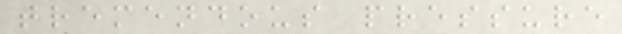tremendous pressure
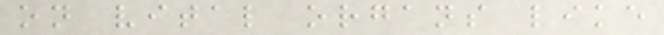on vital organs like
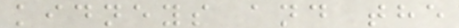kidneys and the
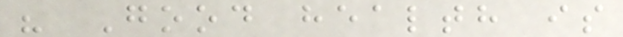" Good health is
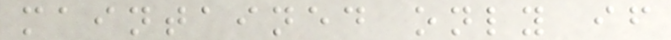maintained only if
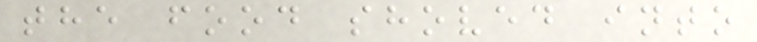the food shoved into
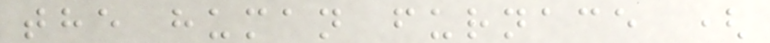the human furnace (
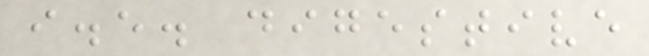i.e. digestive
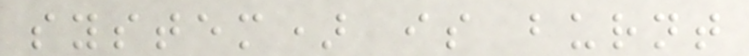system) is burnt
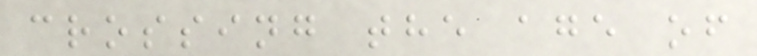crossing the age of
